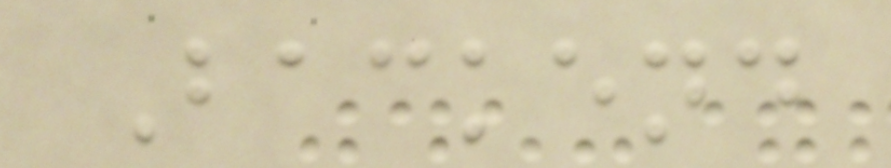Backend
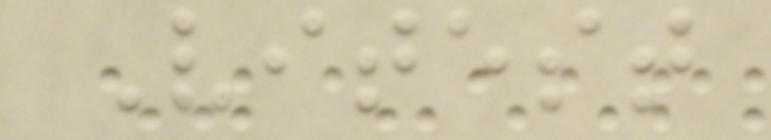Vitest
